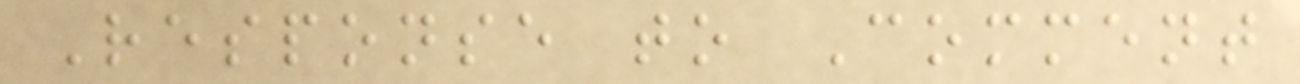Response to Comment
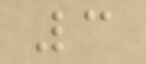3
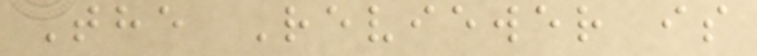The Reviewer is
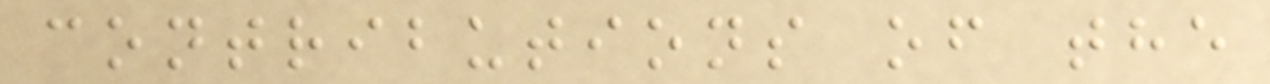contributions of the
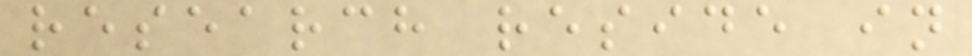research reside in
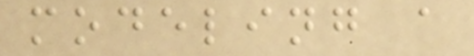modeling a
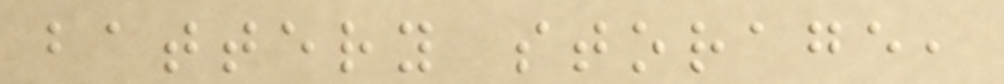battery storage,
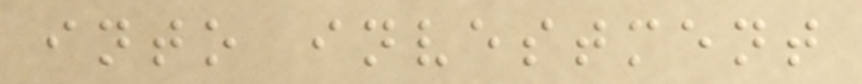into investment
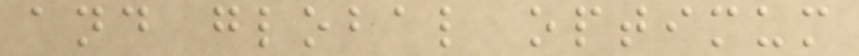and global optimum
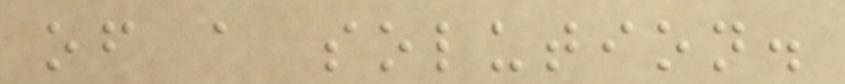of a solution.
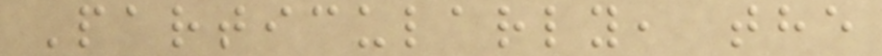Particularly, the
